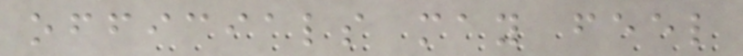officials may feel
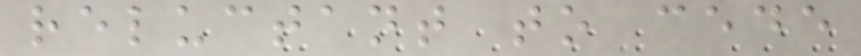reluctant to cede
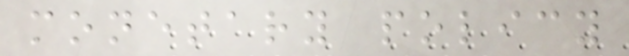monetary policy
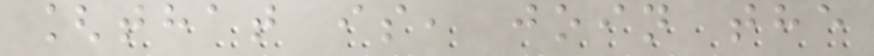[that is, join the
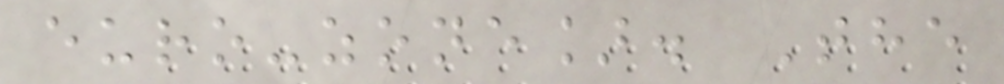euro-zone]. The
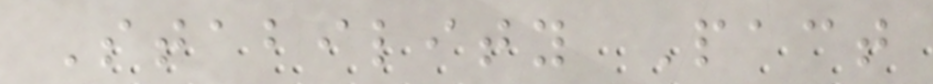Stability Pact
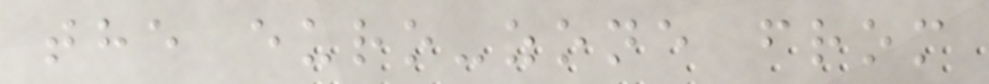the euro-zone from
